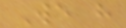We have
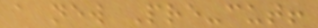a new Pre-cut!
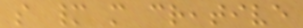so many more creative
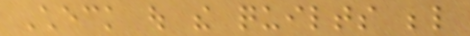Check out the quilts below
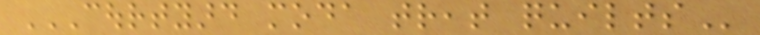COURTYARD MODA TREAT QUILTS
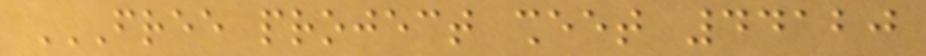FREE PROJECT SHEET 44120
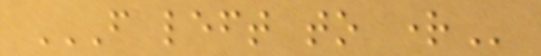FROM LEFT TO RIGHT
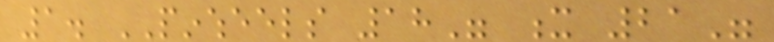1. PINWHEELS 18" x 21"
